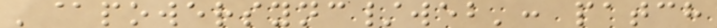'@powersync/web': patch
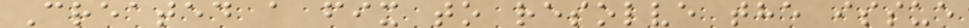Created a fix to resolve the issue
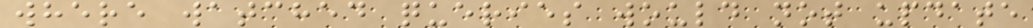where watched queries would not update
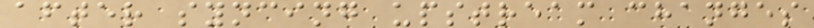after syncing upstream changes
